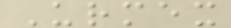Urmex
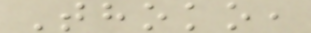Thoko,
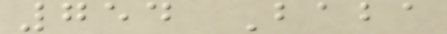754 Baba
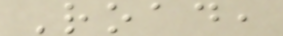Road,
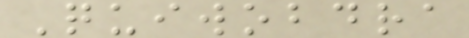Quiwobdra
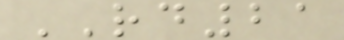RD21
